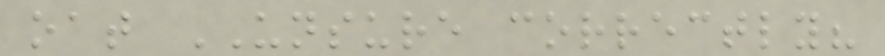oat UNSURE correctly?
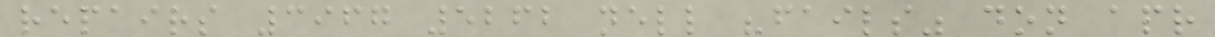repairs 3967 5262 nell "fails" don apr
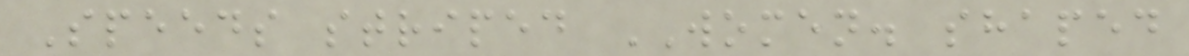Speeds striped WOMEN. shaped
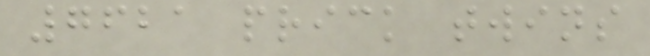7621 prick twins
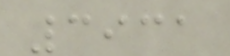3931
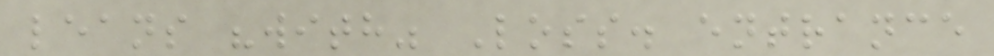leans "with" Loss. entrance
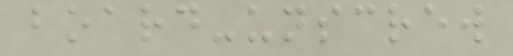board-unscrew
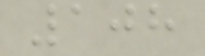108
